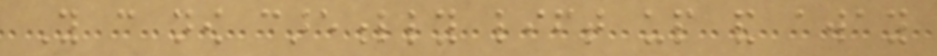You can now carefully lift up and away
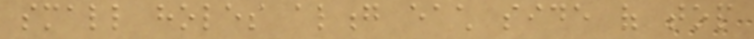small holes along each side of top
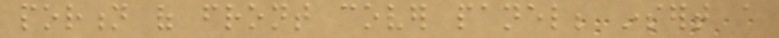portion of front cover panel; insert a
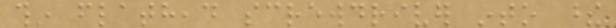thin flathead screwdriver into these
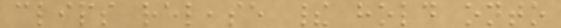clips release their hold onto
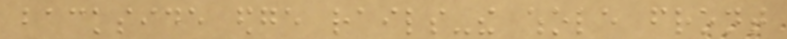backside edge rails-the whole front
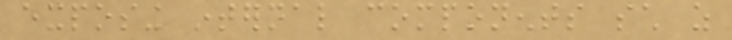exposing internal components such as
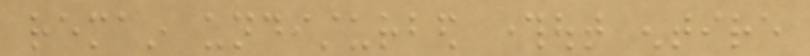remain undisturbed throughout entire
